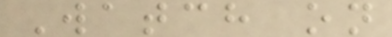Watch on
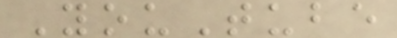YouTube
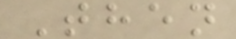Then
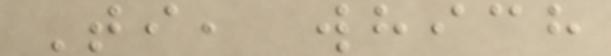Ti, which
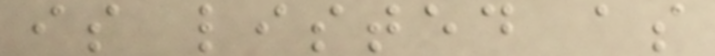is listed as
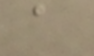a
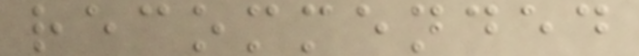recommended
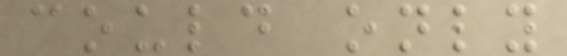could only
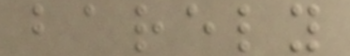barely
